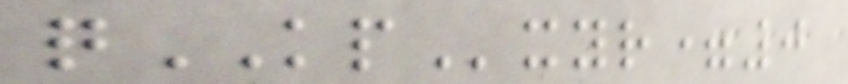qKPxyr=0
